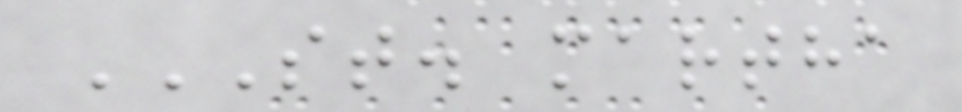ST. MARTHA
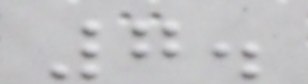7.
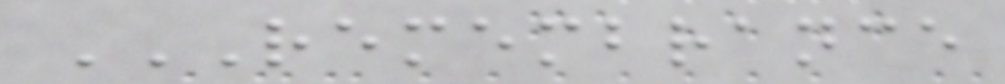REMEMBRANCE
